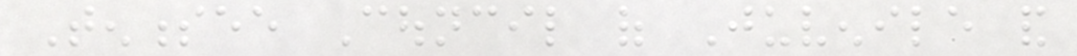Tennessee Council of Juvenile and
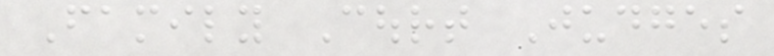Family Court Judges
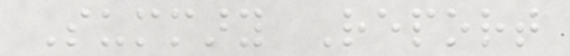Summary Report
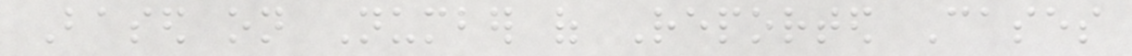Based on Number of Reported Cases
